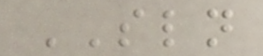SLN
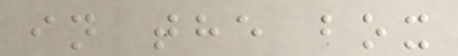in the box
